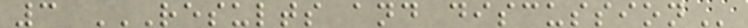3 RESULTS AND DISCUSSION
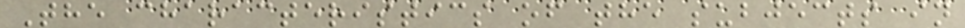The characteristics of the subjects in
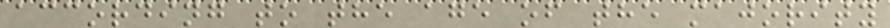according to the age of the majority
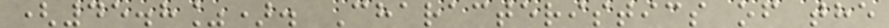(45.8%). Characteristics of the
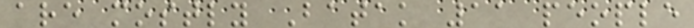are mostly Batak 11 people
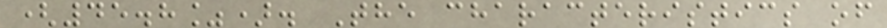(45.8%). The characteristics of
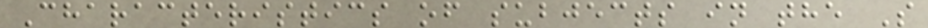Characteristics of subjects in the S
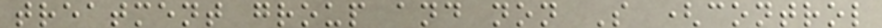treatment group and non S (control
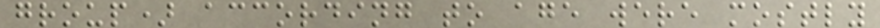group) according to age were mostly
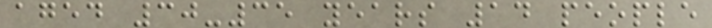aged 30-35 years 14 people
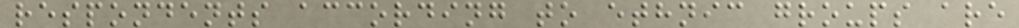respondents according to ethnic groups are
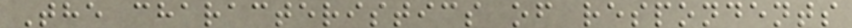The characteristics of respondents
